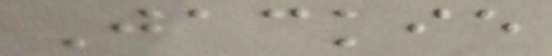Jackie
